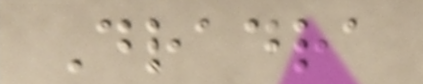Dradra
